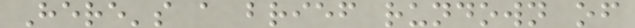Here's a brief rundown of
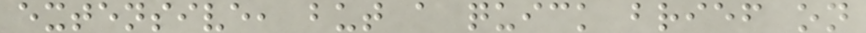extensive, but a quick brief on
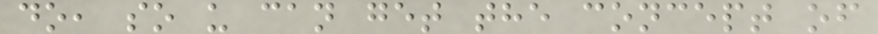do, so u can get the concept of
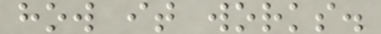how it works.
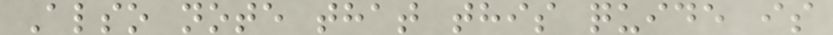Also note that this quide is
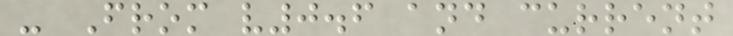- From v0.6 and current
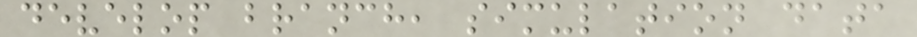develop branch, simulation data
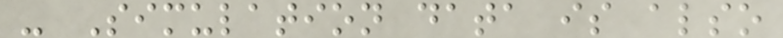- Simulation data is also
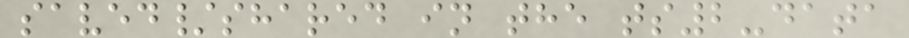saved/shared in the ts2-data
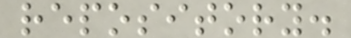repository.
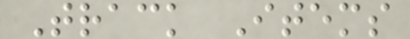Track Items
